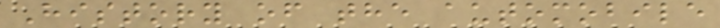History of the automobile
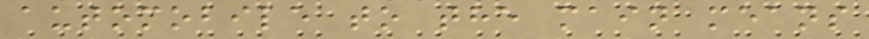automobile to the main means
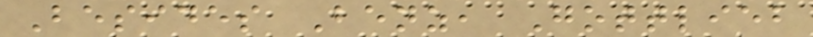Besides Benz, Gottlieb
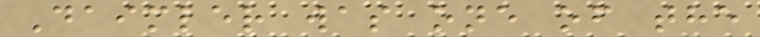Daimler was one of the
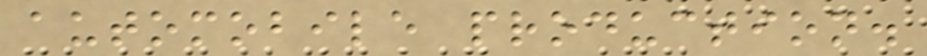automobile production.
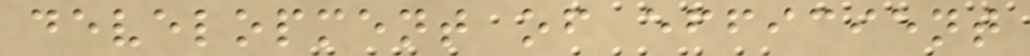development of efficient
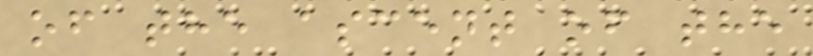of the ascent of the
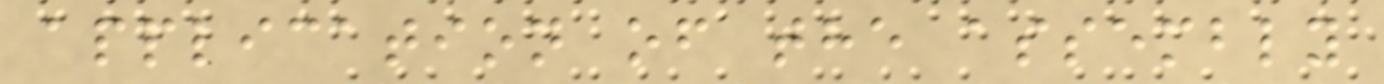application of the assembly
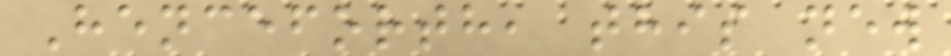Henceforth, this new
